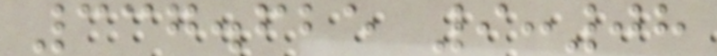337.625 9:08
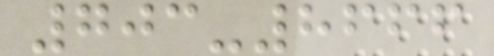703-8666
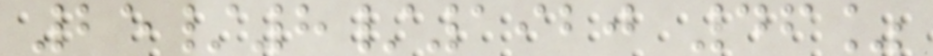25/8/1920 46%
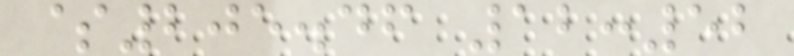$205.46 12:52
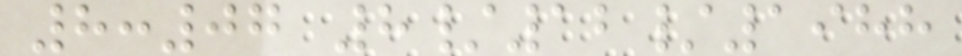8:07 8/12/1988
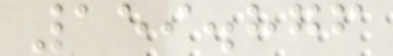159.876
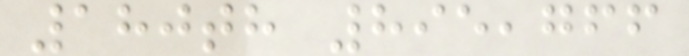180th 895,766
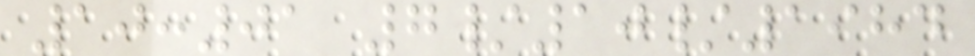10:01 7/10/1984
